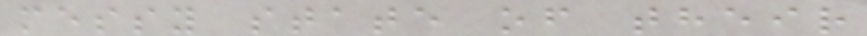messy state of their
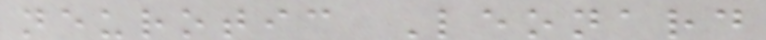neurotic Leonard
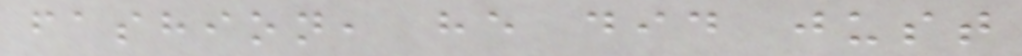fashion, he did just
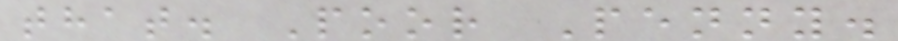that. Poor Penny.
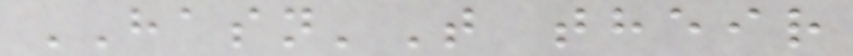HASN'T their
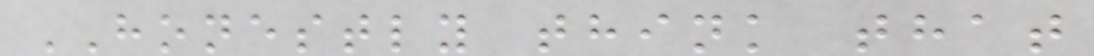HONESTLY think that
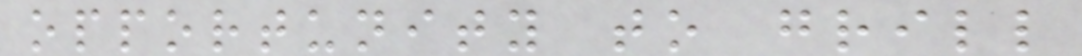opportunity to grill
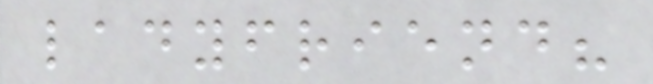ladyfriend?
